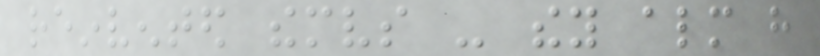reinvented themselves - they almost have
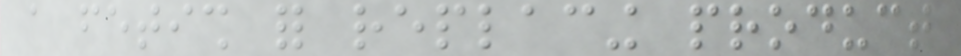a fetish for replacing product
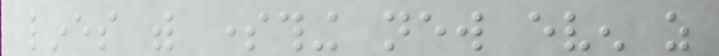lines with something new even as
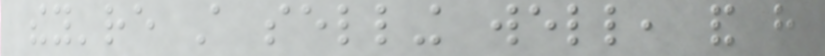they're still selling well, and have
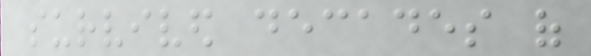survived decades of
